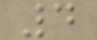4
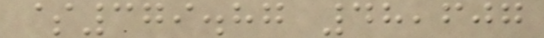$379.87 48,607
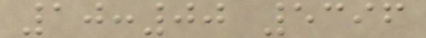10:00 5396
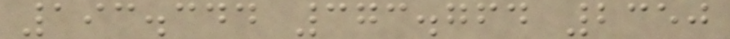193.344 373.764 2350
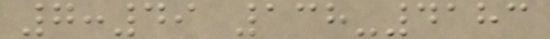7:49 138-4183
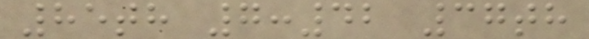85th 7:42 37th
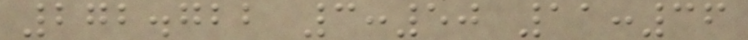272.722 3:50 11:36
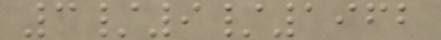3/9/1962
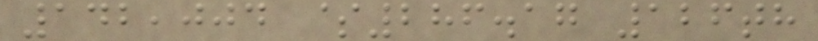142,004 $286.17 126th
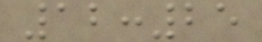12:25
